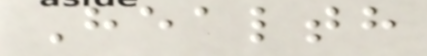Health
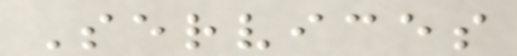Services
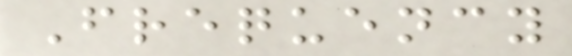Frequency
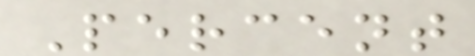Percent
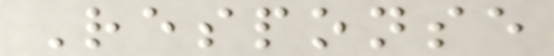Response
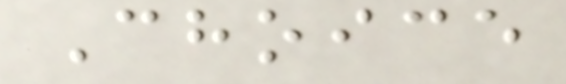Choice
